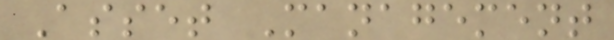Asset Management
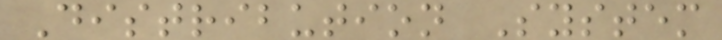Distribution System
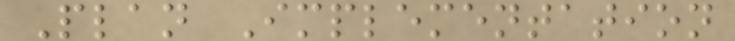Plan Implementation
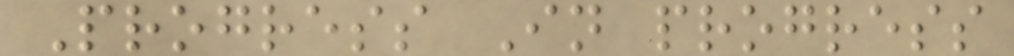Progress In progress
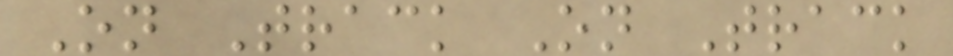On Track On Track
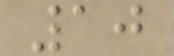10
